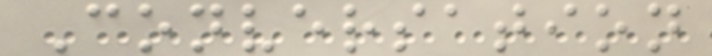Conversation
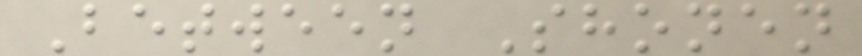Between Shonen
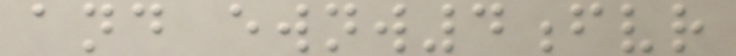and ewnw4fvr
